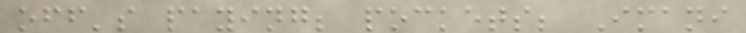off's paying; pockets; Imani
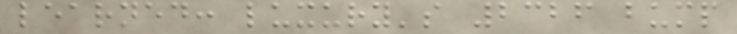learned: luxury's 2326 bump
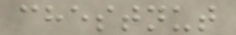chestnut
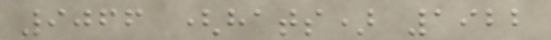9066 (hats) 1922
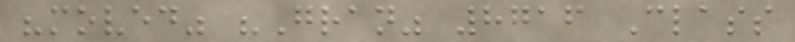"moved" "Gran" 8716 Class
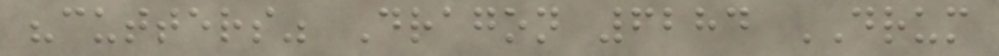"cutters" Dragon 6284 DRUM
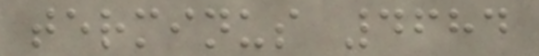terminus 4684
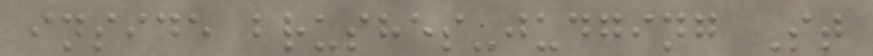inside brushes-judging St
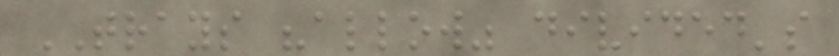TRAYS "allow" divided's
